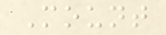Mount
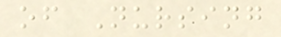of Nursing
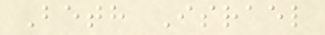Beth Israel
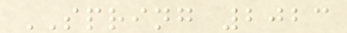SPRING 2023
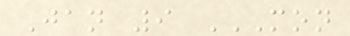Jan 9 MON
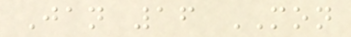Jan 16 MON
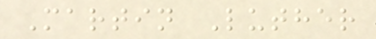Martin Luther
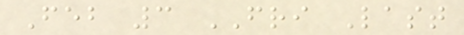Feb 3 FRI Last
